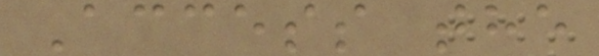Access the
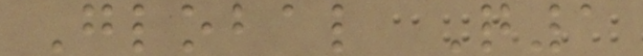Global Q1
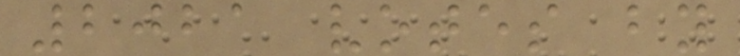2021 votes by
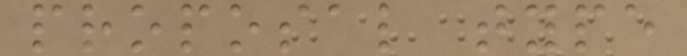proposal type
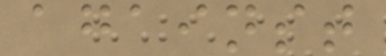against
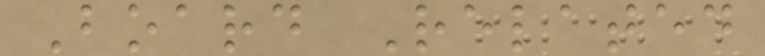Board Related
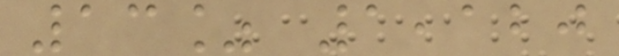13% 1,120
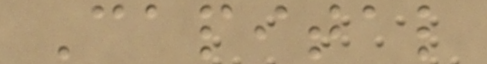Capital
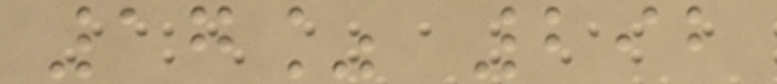17% 292
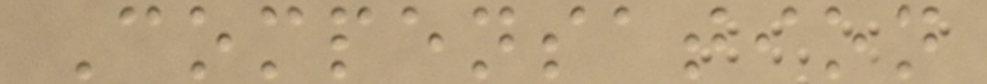Compensation
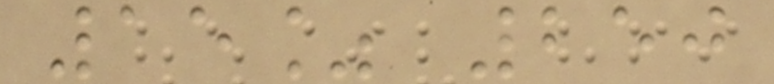15% 250
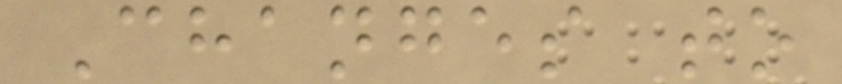Changes to
